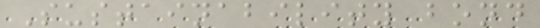Sustainability bond
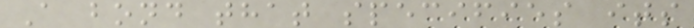A bond that specifies its
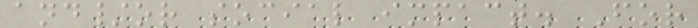and/or social impact. For
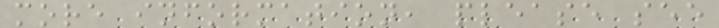more information, please see
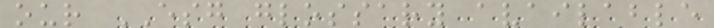our ESG glossary available
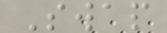Swap
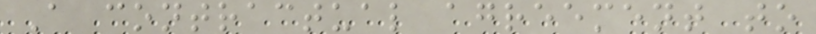A contractual agreement to
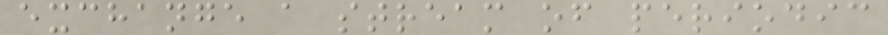exchange a stream of periodic
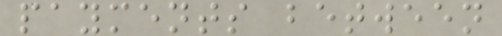payments between
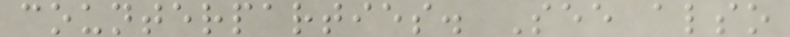counterparties. See also
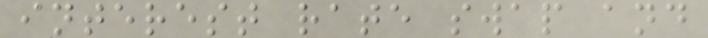interest rate swap and
